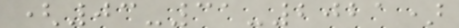(03-31-2021)
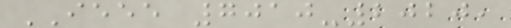IEEE 7010-2020,
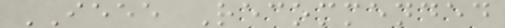IEEE Recommended
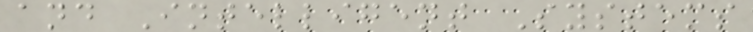and Intelligent Systems
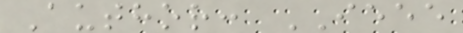Author: IEEE
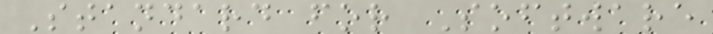Standard for Software
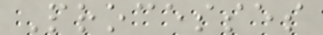Processes
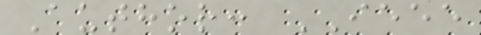Author: IEEE
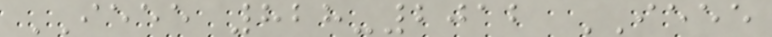IEEE 828-2012 IEEE
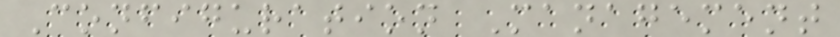Configuration Management
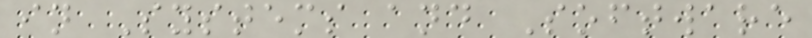in Systems and Software
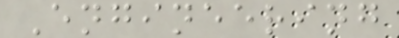Engineering
